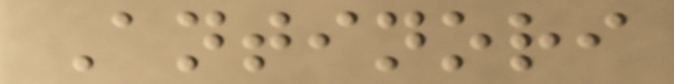Antinori
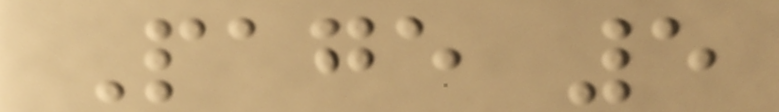Page 5
